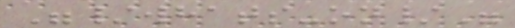"/whats-on/"
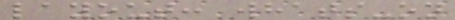layout: whats-on
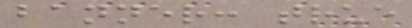banner: true
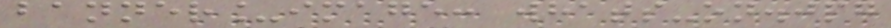banner_image: whats-on.jpg
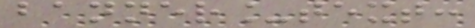banner_text:
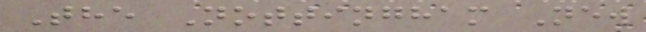The Nottingham New
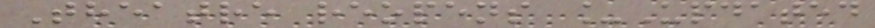Theatre reopens _Updated
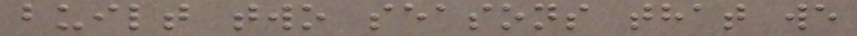built two seasons that we
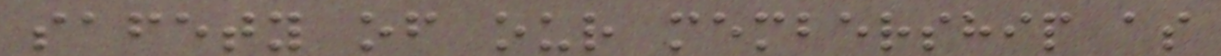safety of our membership as
